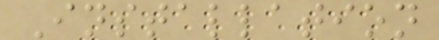Installation
